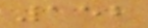152
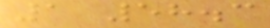1 58.3
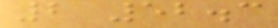2 52.3
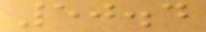50.4
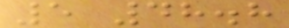5 48.8
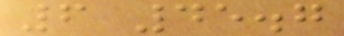6 45.7
